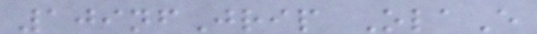109nfJrip OlaE
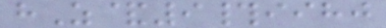hZ&9#iihj
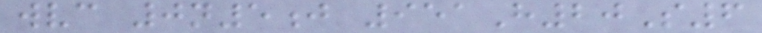wvc 0n5j 951H20S6
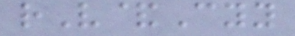rV&Cyy
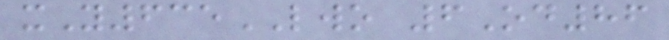xY635LWO 6Od86
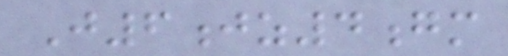J6jz4gm
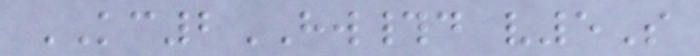KC2HW#d v5S
